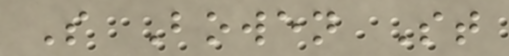S Bowen St
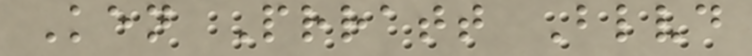Ken Prratt Blvd
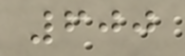600
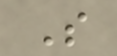S
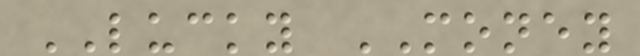LUCKY MONEY
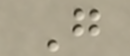G
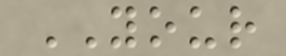YOUR
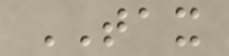TAX
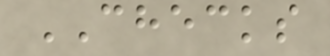CHECKS
